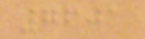7601
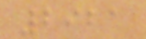2921
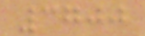3700
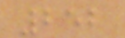252
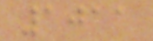1011
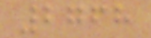2768
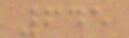645
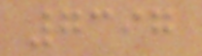7397
